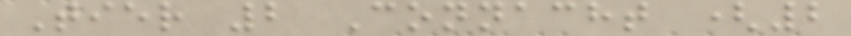Tier 2 Connacht (2
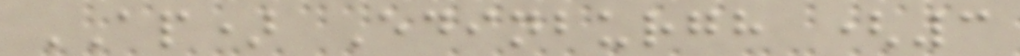AP) Edinburgh (3
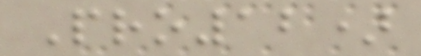Pro12)
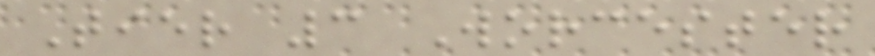Tier 3 Worcester
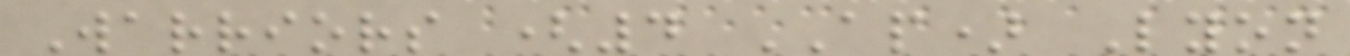Warriors (4 AP) Lyon
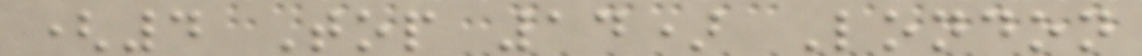(4 Top 14) London
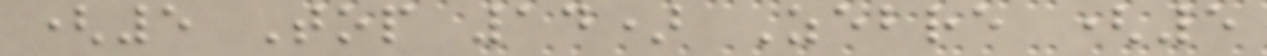(5 Top 14) Zebre (5
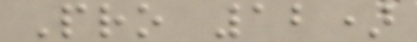Pro 12)
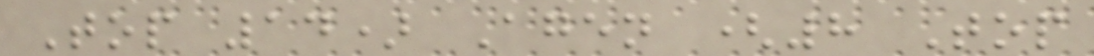Top 14) Agen (8 Top
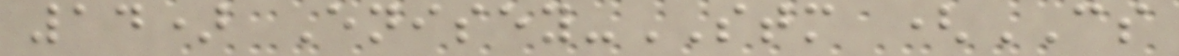14) Enisey-STM (CS
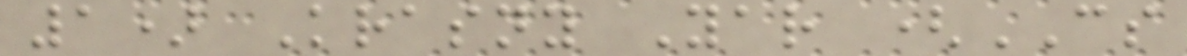1) Krasny Yar (CS
